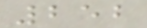252
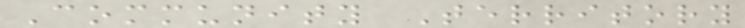Community Territory
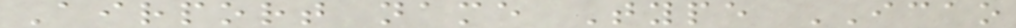Airport name Type ICAO
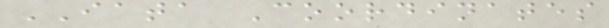IATA Coordinates
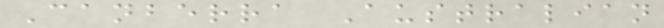Canberra Australian
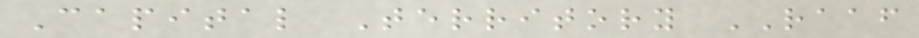Capital Territory RAAF
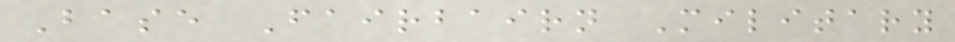Base Fairbairn Military
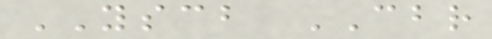YSCB CBR
